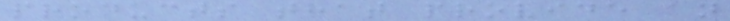products that provide an
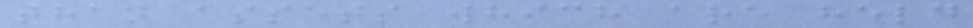than assets which are held
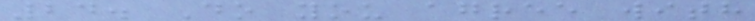24. Do you agree with
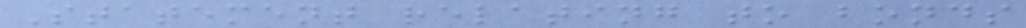Statement relating to bonds
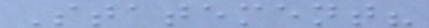Statement?
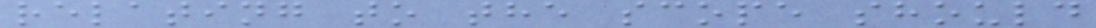relating to the scope should
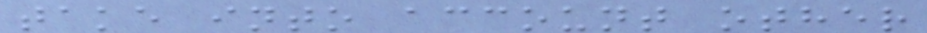take into account other
